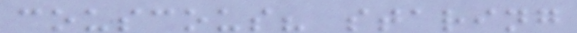couscous? staring
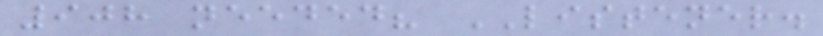908 needed? LISTENER.
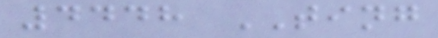4448 TING
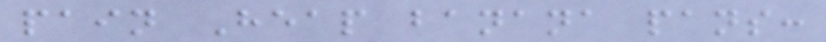pain Heap banana pans:
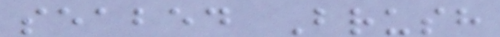seabed Brush
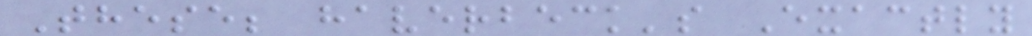These; haverbeck's Exactly
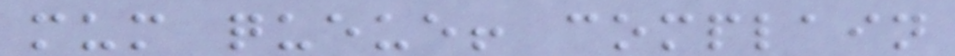mum queue! complain
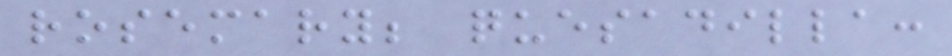rosemary; quesadilla:
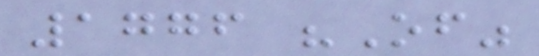1776 "Of"
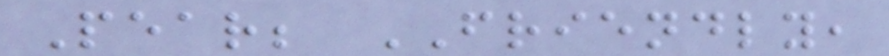Pear; FRIENDLY,
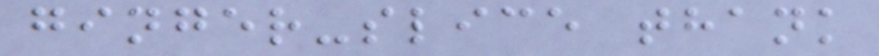ginger-slice thank
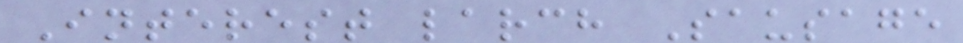Interest larch Sausage
